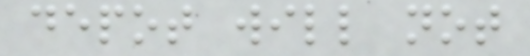depot will not
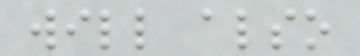will also
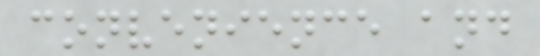convenience and
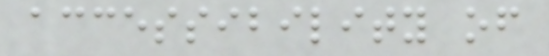accessibility of
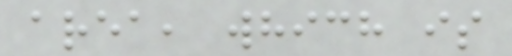area, which is
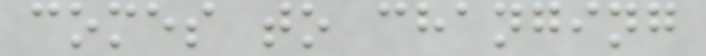comes to changing
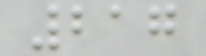217
